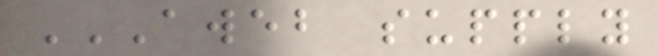AWEB SUPPLY
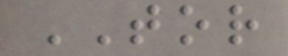TOR
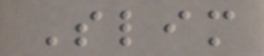Slim
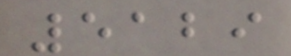5129
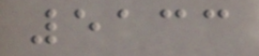5133
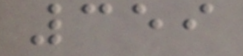359
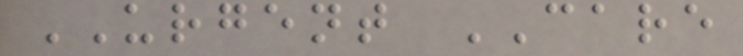URGENT CARE
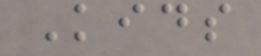Kids
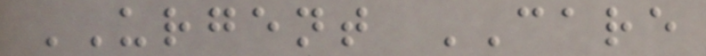URGENT CARE
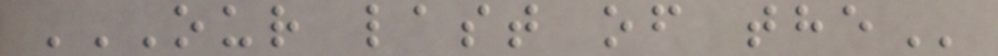OUR LAST OF THE
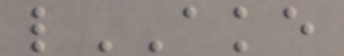lAKE
